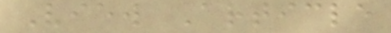View Article
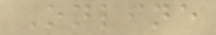Online
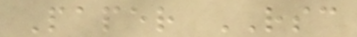Paper RSC
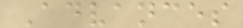Advances
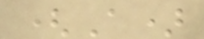(A)
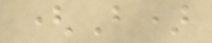(B)
